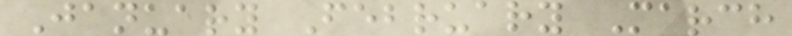January February March
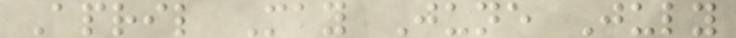April May June July
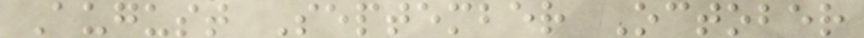August September October
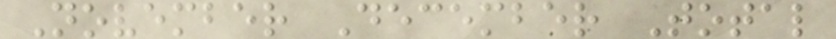November December Total
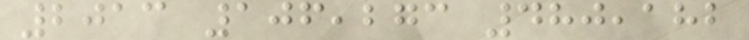2013 106,273 480,182
